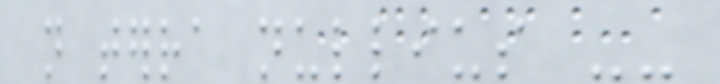not terra nullius --
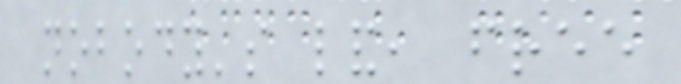nobody's land, free
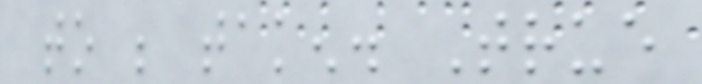to be taken. True
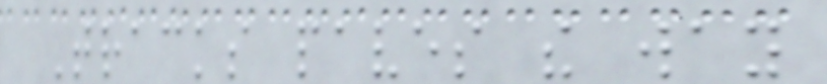Tracks paves the way
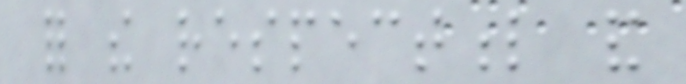for the respectful and
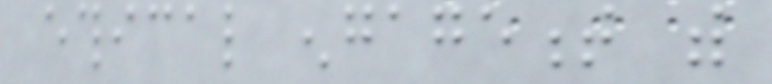ethical engagement with
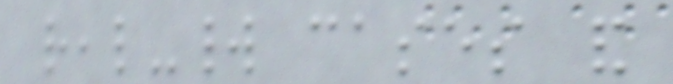real-world cases and
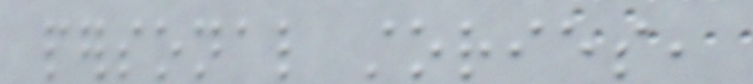personal stories,
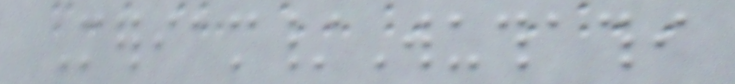Meriam/Wuthathi
